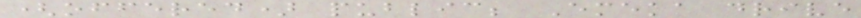(offered) public; Emeka drive
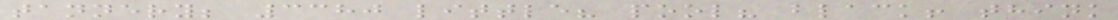tannery; 3380 little? pool? black! think
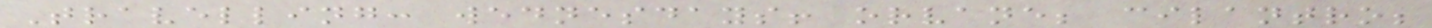Travelling: wednesdays! orvane; cilantro;
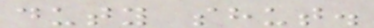duty shut.
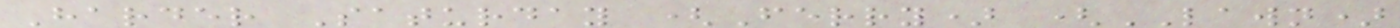Harder Saturday (Ferry) (LAWN)
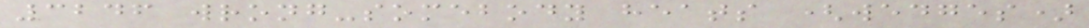3246 wrong-somebody heats (wedges)
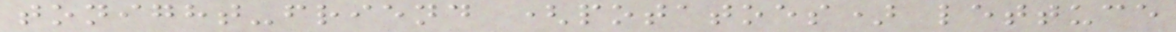tonight-friend (potatoes) lettuce
